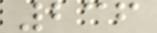236
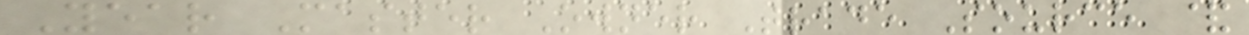Year Master Owner Trade Source &
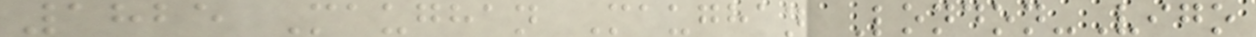1825 Maughan Maughan London-Vigo
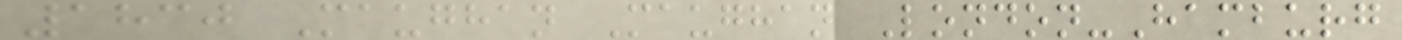1830 Maughan Maughan London-Hamburg
